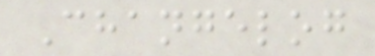Changelog
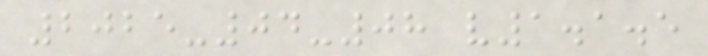2025-04-08 v1.1.5
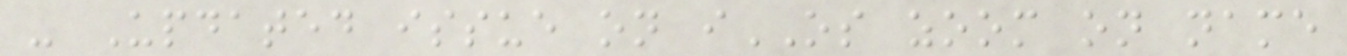- Updated issue on iOS zoom on name
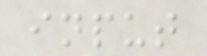input
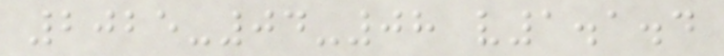2025-04-08 v1.1.4
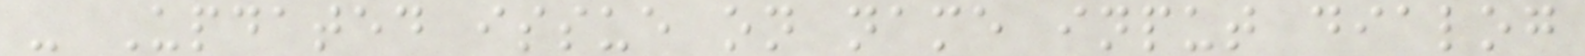- Updated issue on name input dialog
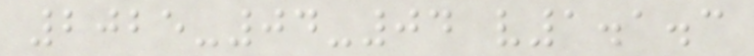2025-04-04 v1.1.3
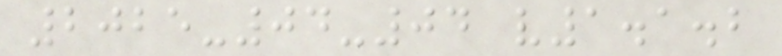2025-04-04 v1.1.2
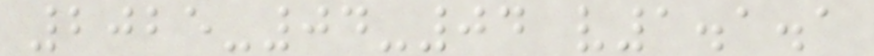2025-04-04 v1.1.1
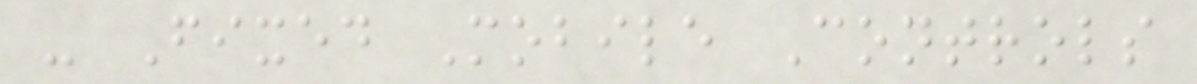- Fixed Mobile Controls
